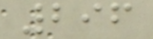296
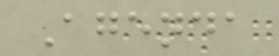Agenda
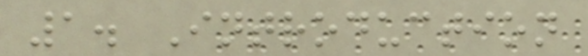1. Introduction
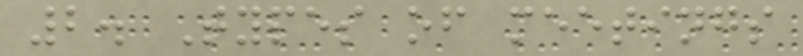2. Types of meetings
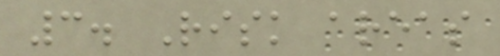3. Risk areas
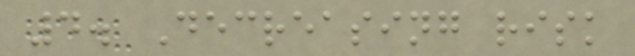4. Decreasing risk
